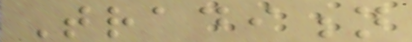Tradition
